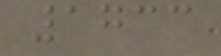1733
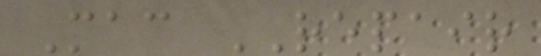Mac REPAIR
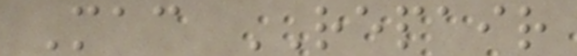Mac REPAIR
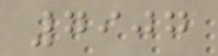7907
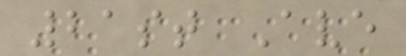21st Ave
